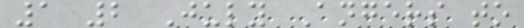1 2 July Angers to
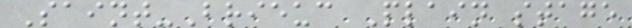Saint-Brieuc Plain stage
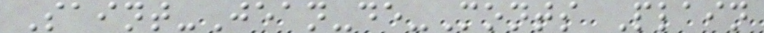Saint-Jean-de-Monts Plain
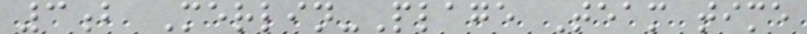3b Merlin-Plage Team time
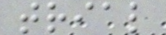trial
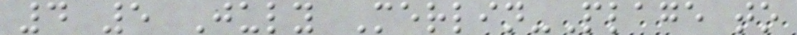4 5 July Merlin-Plage to
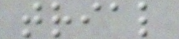trial
